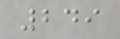249
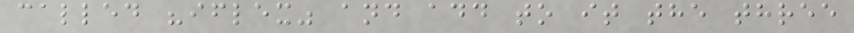called "iflex" and add to it the three
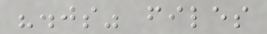".js" files
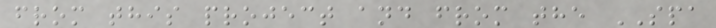from this project and from the SPA
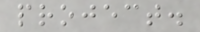project.
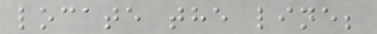locate the line;
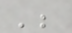';
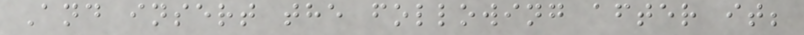And insert the following after it;
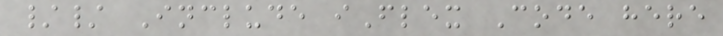// Include iFlex Code here
